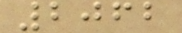2062
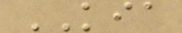KIA
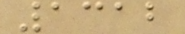1312
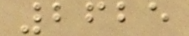2625
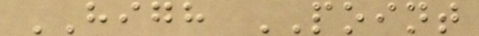HIGH POINT
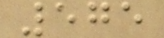575
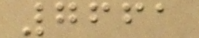7661
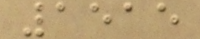1515
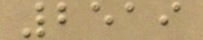2519
